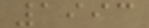1993
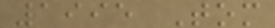1995 Tom
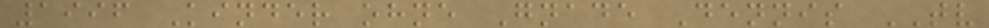1996 Kinder ohne Gnade Dennis TV
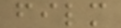film
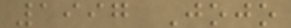1997 Jojo
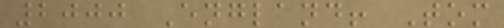2000 England! Tom
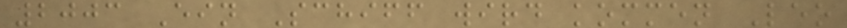2003 Ein Schiff wird kommen Leo
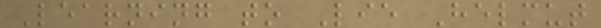Learning to Lie Helmut
